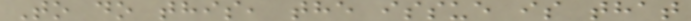To do this, the issue is that
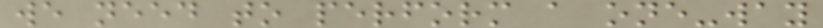we need to perform a one-way
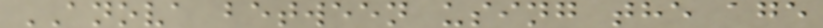ANOVA between using the age
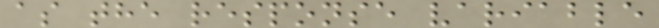as the response variable
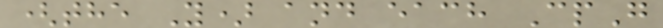(the Y) and each CpG
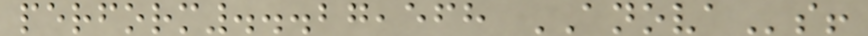perform...27,568 ANOVAs!
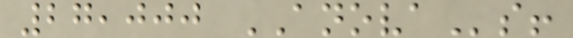27,000 ANOVAs!
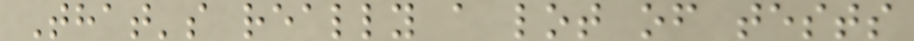That's really a lot of tests
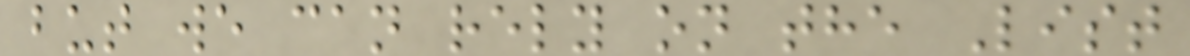but we can rely on the List
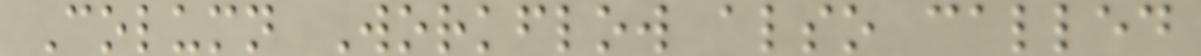Column Workflow also called
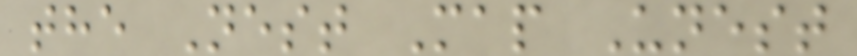the Nest Map Unest
